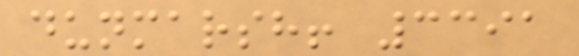dunmarsh! 3391
